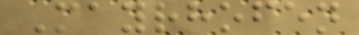Mayrhofen
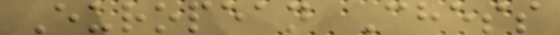European Chess
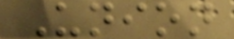Union
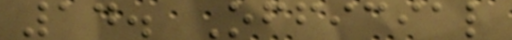14. Official
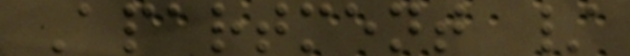Apartment /
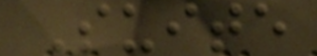Suite
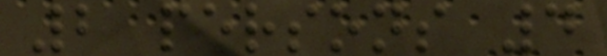2 persons 4
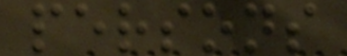persons
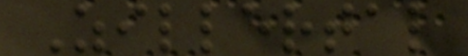Zillertal
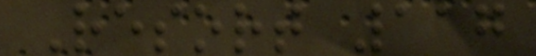Resort 117
